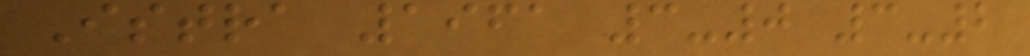Istra 1961 3-0 3-2
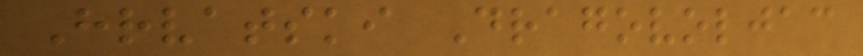Hrvatski Dragovoljac
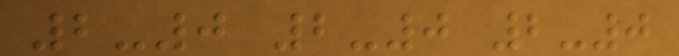2-0 2-0 2-0
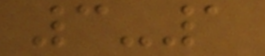3-1
